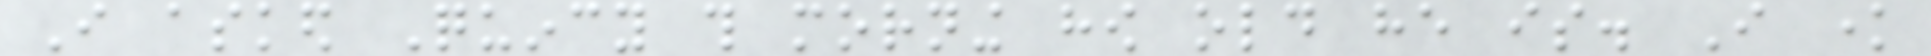I asked Quincy this morning how old he is. I know
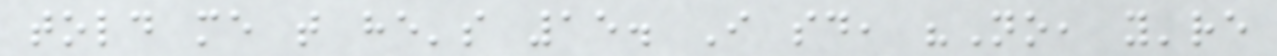told me that he's 15. I said, "No, you're
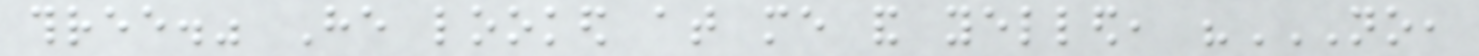three." He looked at me and yelled, "NO,
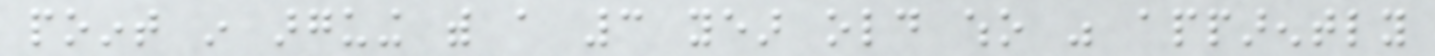point in arguing with a 3 year old who was apparently
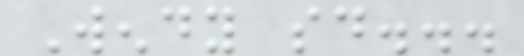Wendy said...
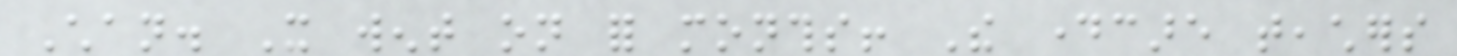Chan. It went on for months! The daycare teachers
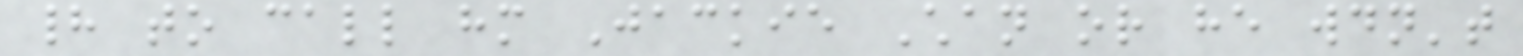had to call him Jackie Chan or he wouldn't
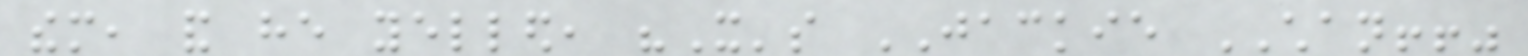them, and he yelled, "It's JACKIE CHAN!!"
